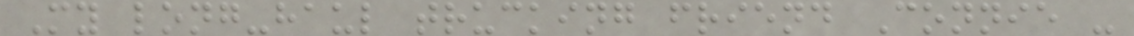My long-haul trucking friend Connie -
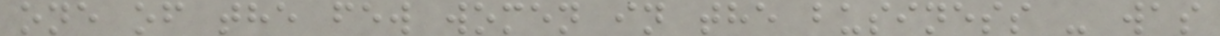one of the few women in the business - was
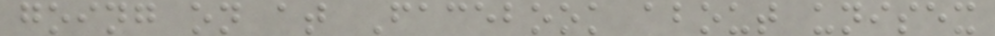going on at Facebook about unisex
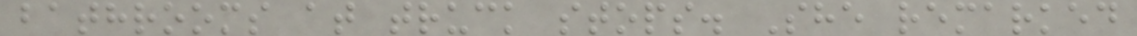bathrooms at truck stops. She remarked
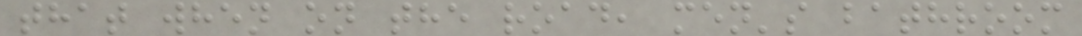that when on the road, men's bathroom
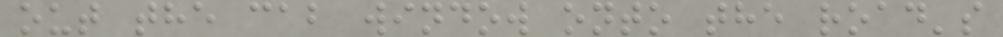out the cab window onto the road's
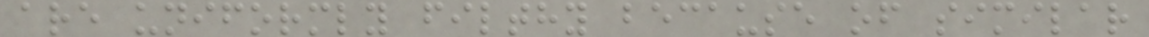are uniformly filthy because of similar
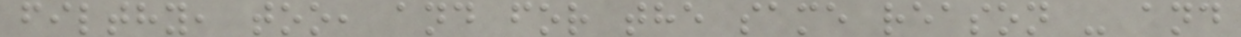filthy, too, and for the same reason - and
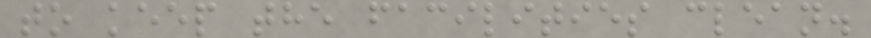to keep the facilities clean.
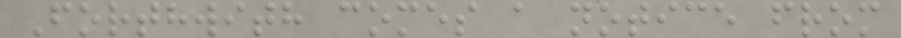Forthwith comes a notice from
